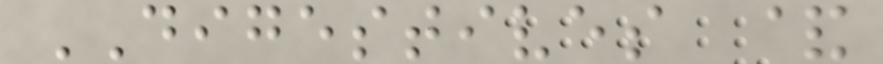DIGESTIVES &
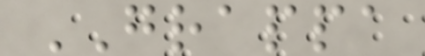GRAPPA
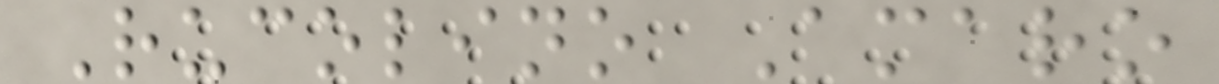Rucolino Amaro
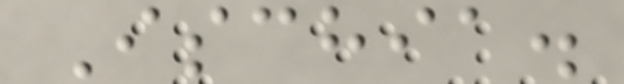Ischia.
